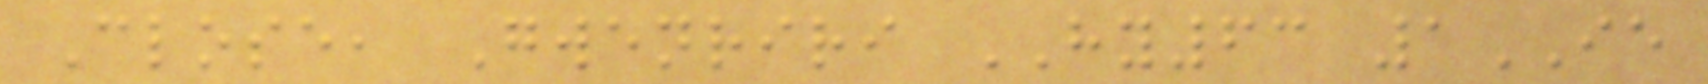Close, Gwenriri HY63 1IE
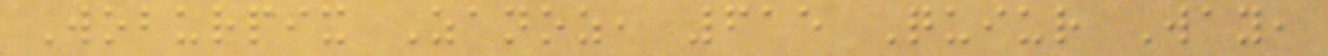Woburpix Zanoz, 615 Quiur Way,
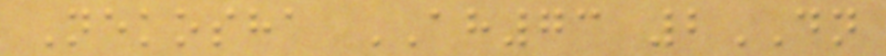Nekosha AH73 2DN
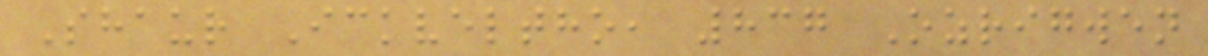Shaur Ickveltho, 837 Ozrigwen
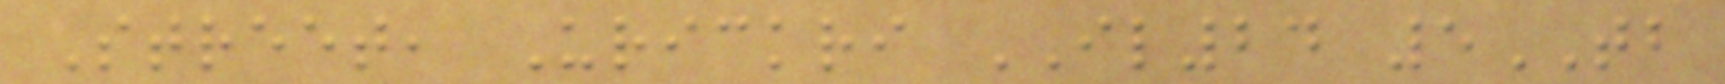Street, Urickri IL24 5TB
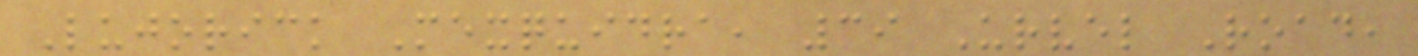Lujorick Mexquidra, 39 Urvel Road,
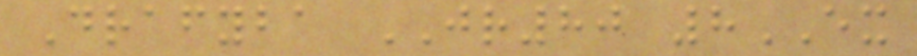Drafyba JR80 8EX
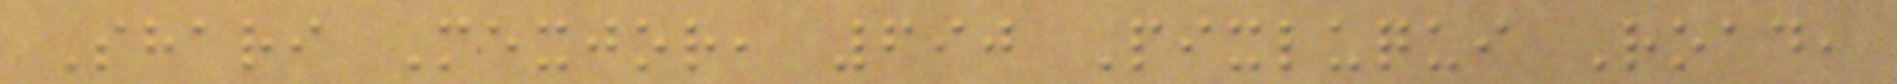Shari Mexjor, 690 Pixluqui Road,
